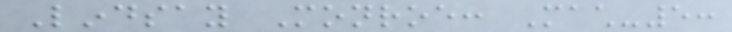Lindsay Monroe: Mach-5:
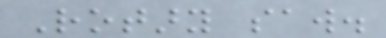Rotary saw.
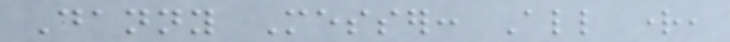Danny Messer: All right,
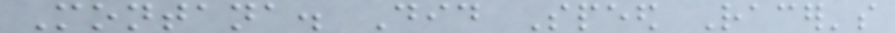Montana. Did Speed Racer's
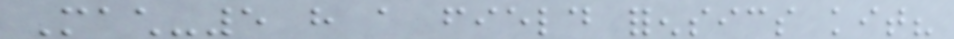Mach-5 have a field forensics kit?
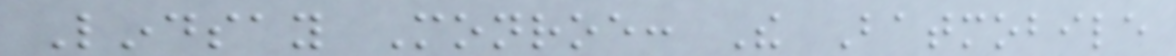Lindsay Monroe: The Batmobile
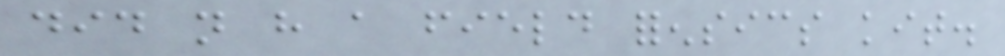did not have a field forensics kit.
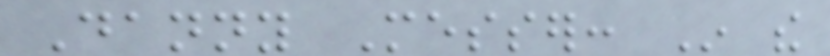Danny Messer: In the
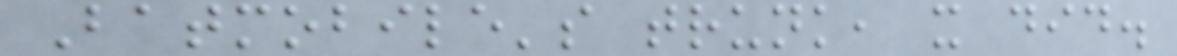Batmobile's trunk, it did.
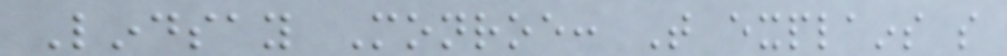Lindsay Monroe: That explains so
